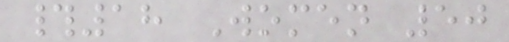#18 Women 50
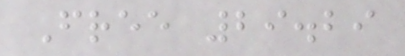Free 29.29
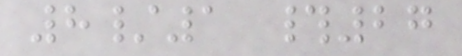8/1 #27
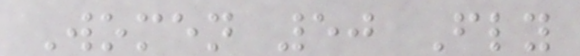Women 50 Fly
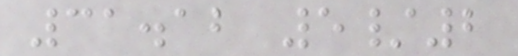31.12 5/2
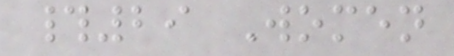#29 Women
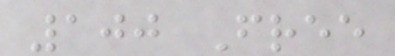100 Free
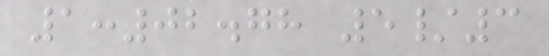1:02.78 5/3
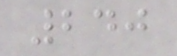240
